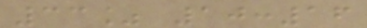33% 10:16
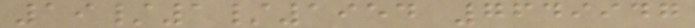19/1/1954 7649947
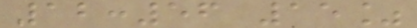12:56 15%
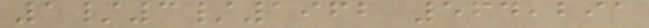1/3/1962 564,291
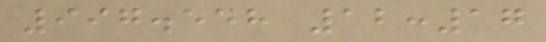997.558 12:17
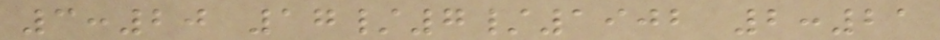3:20 17/7/1902 2:21
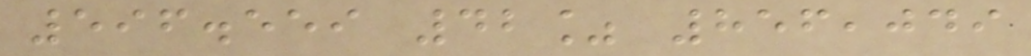596.559 42% 856,049
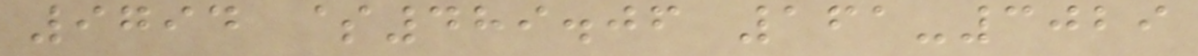9794 $489.06 161-3029
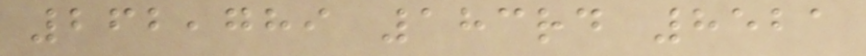262,789 183rd 8521
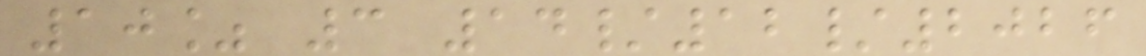10% 3 14/12/2026
